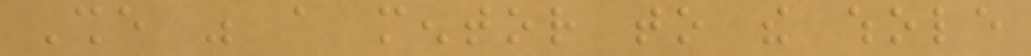She was a mentor to the whole
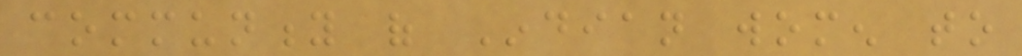community of Indian women to
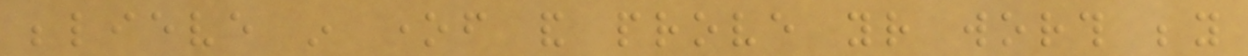believe in oneself and prove your worth beyond
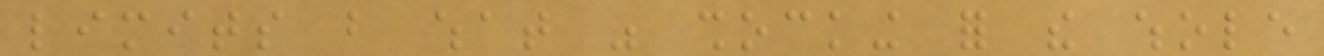limits but what was shocking for the whole
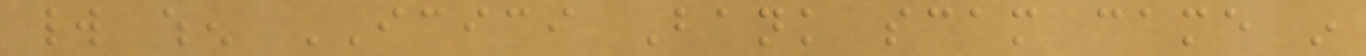world when ICICI Bank scam came in
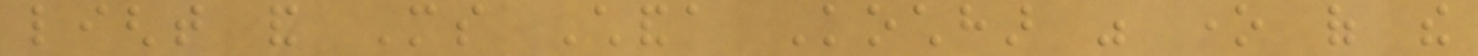light and Ms Chanda Kochhar was one of the
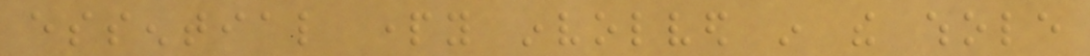essential party involved in the whole
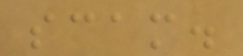scam.
